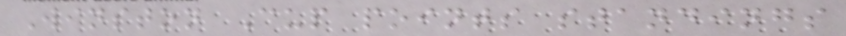Winston Cup points standings
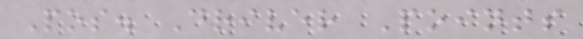Pos. Driver Points
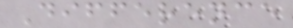Difference
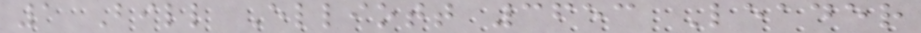1 Bill Elliott 3653 Leader
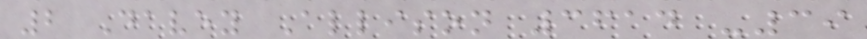2 Davey Allison 3614 -39
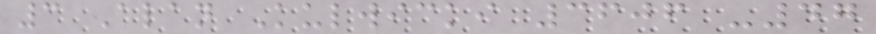3 Alan Kulwicki 3606 -47
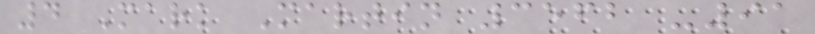4 Mark Martin 3562 -91
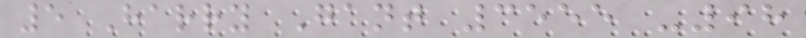5 Harry Gant 3555 -98
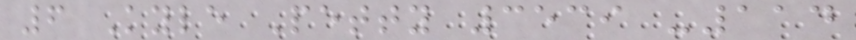6 Kyle Petty 3539 -114
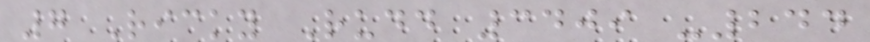7 Ricky Rudd 3409 -244
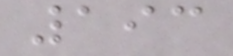193
